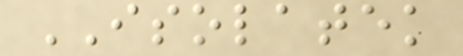ISOLATEK
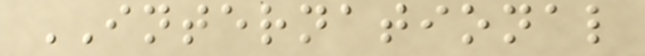INTERNATIONAL
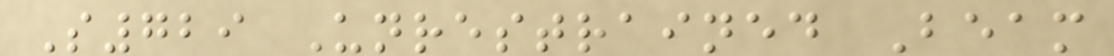S729 Unrestrained Beam
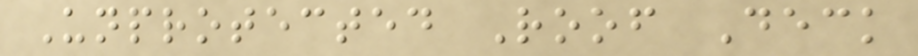Unprotected Roof Deck
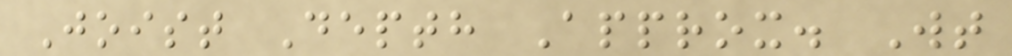Joist Depth Approx. Wt
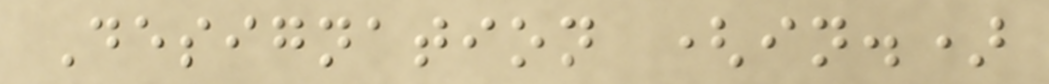Designation (in.)
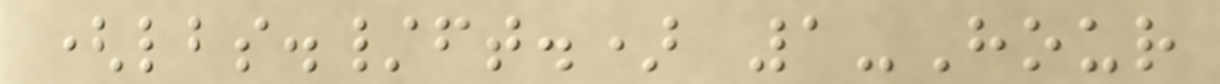(lbs./ft.) 1-Hour
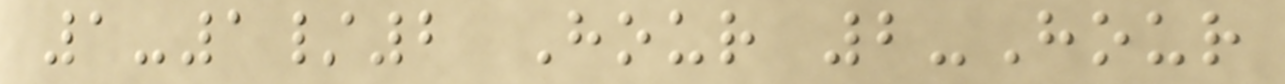1-1/2 Hour 2-Hour
